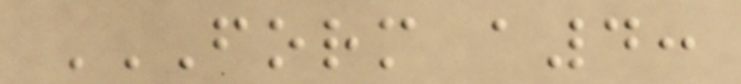FORM A4:
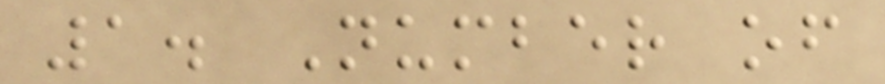1. Number of
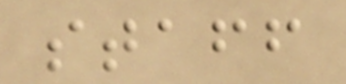staff
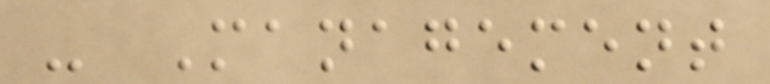- Management
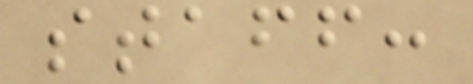staff:
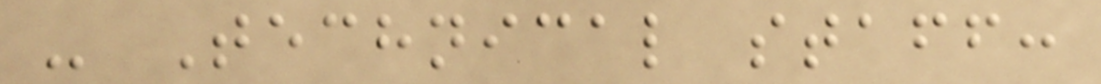- Technical staff:
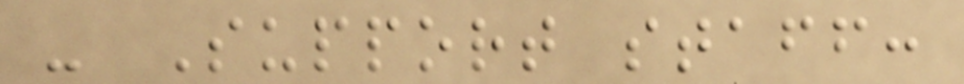- Support staff:
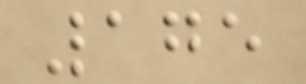175
